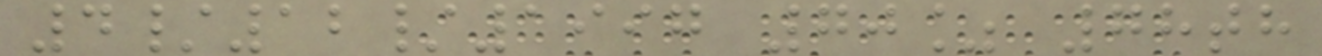4/12/1997 70% 78th
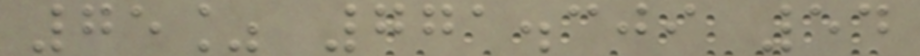75% 771.309 54
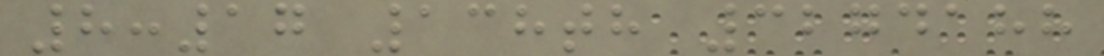8:17 138th 3274188
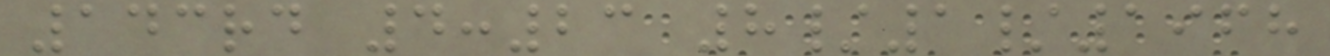143rd 4:23 8/1/1968
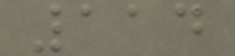114
